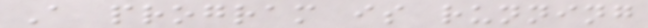A program is running
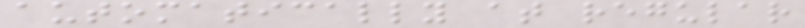automatically at regular
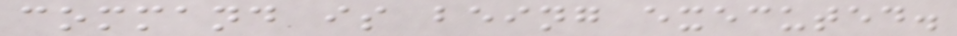command is being executed.
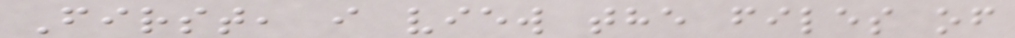First, i view the files of
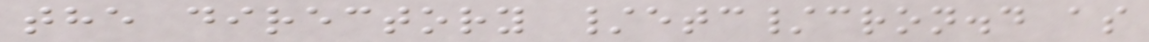the directory /etc/cron.d as
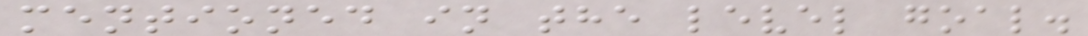mentioned in the level goal.
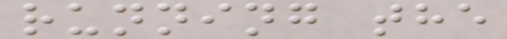running the
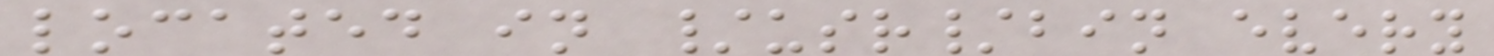located in /usr/bin every
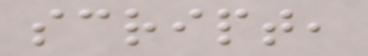script,
